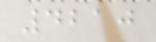4210
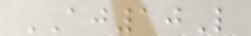AJ10L
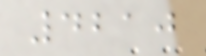4210
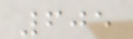605
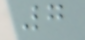7
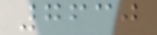7630
